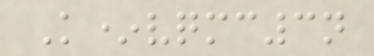K*vqmc3n
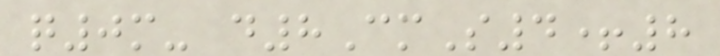q0m- d8CmS4+8
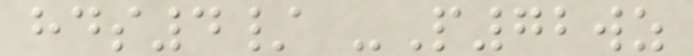hds4/ -P72wz
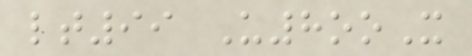lt99 U8ooX
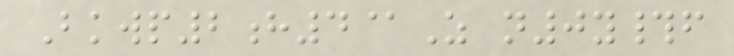Bkwp2h4@Z n0y#f
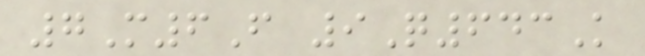7M6F 9Q643K
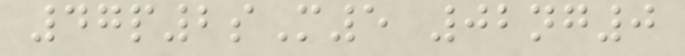47p2sM5 02ng0
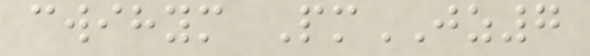cwihym PmJZ7
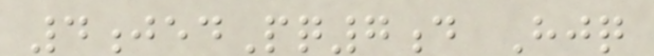4jedPq7d Hjq
